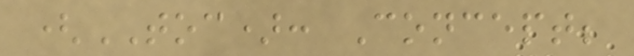(TOC): Concept;
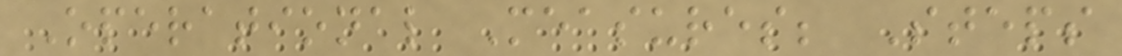Operational Measures; Steps
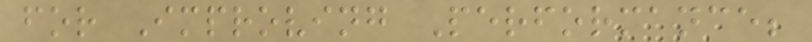for Improving Performance;
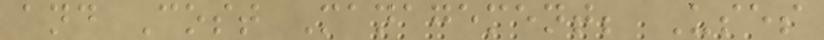and Cost Management; Uses
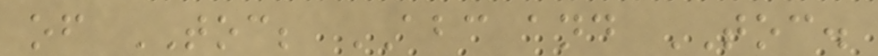of TOC; ABC and TOC.
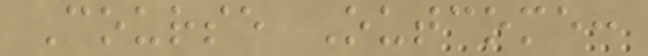Course Outcome:
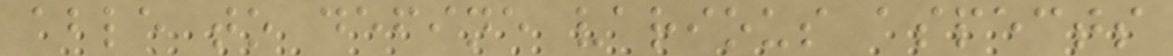able to define various aspects
